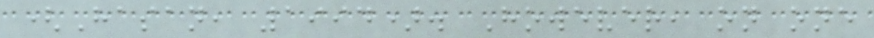(Hasan, 1994). However, on one
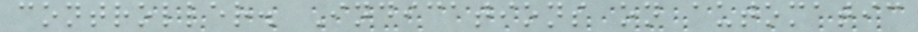controller. Indications on automatic
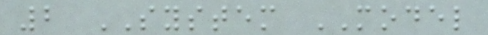2 SYSTEM MODEL
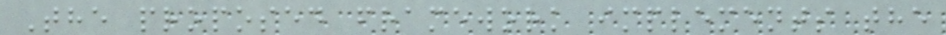The proposed framework implements the
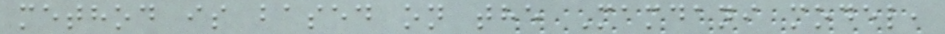method is based on the Mamdani model,
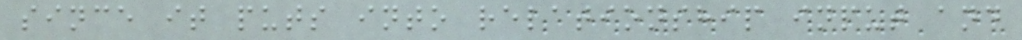since it puts into relationship input and
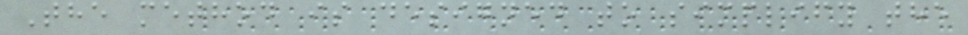The method is designed to simplify the
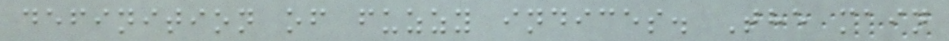definition of fuzzy indices. The main
